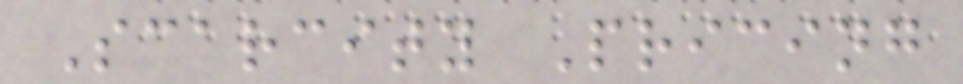Scarcity Pricing
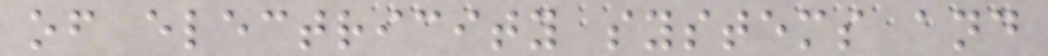of electricity systems and
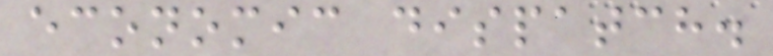economic dispatch.
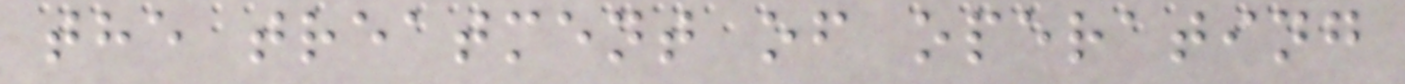the treatment of operating
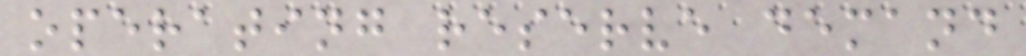operating reserve demand
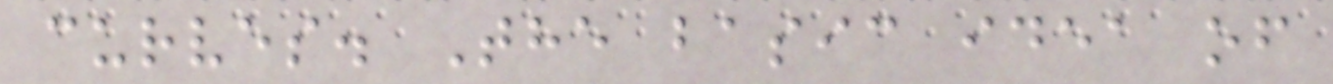curves. The basic idea of
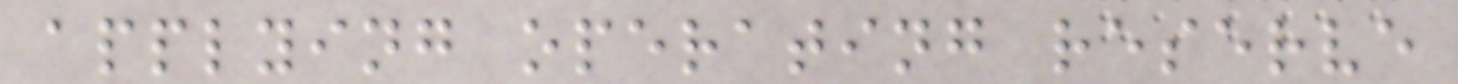applying operating reserve
